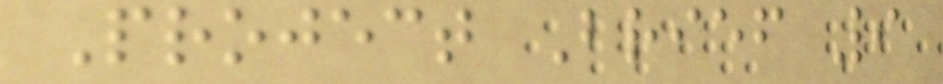Project Brief 9
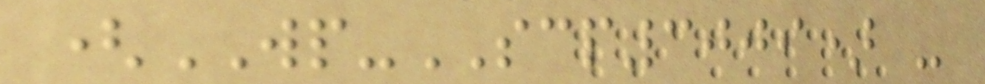(WP-SCP3009) -
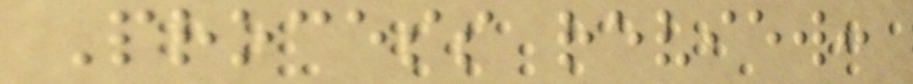Process review:
